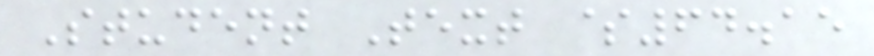Student Text $64.15
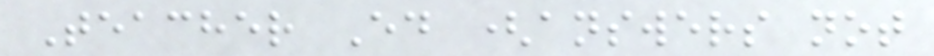Teacher Ed (answers not
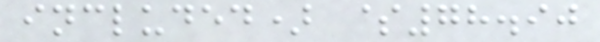included) $78.90
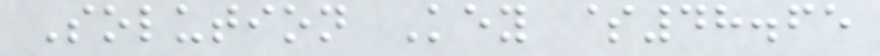Solution Key $48.65
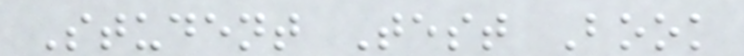Student Test Book
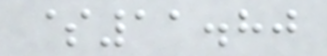$11.80
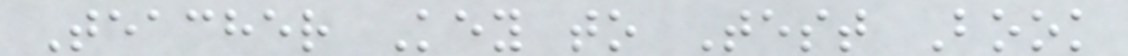Teacher Key to Test Book
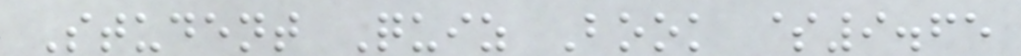Student Quiz Book $9.65
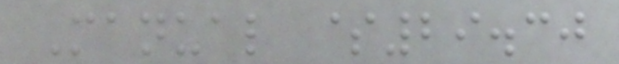Manual $29.30
